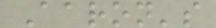Aaron's
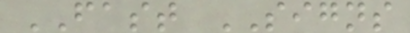FAST SIGNS
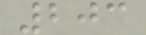203
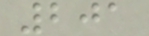201
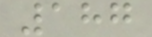187
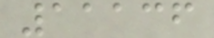11136
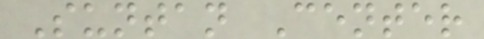Suntan Center
